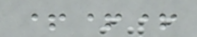+++
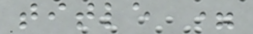title =
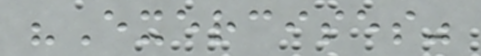"Exercises"
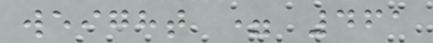weight = 461
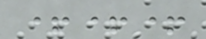+++
